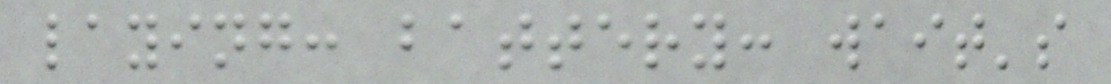laying: battery: wait's
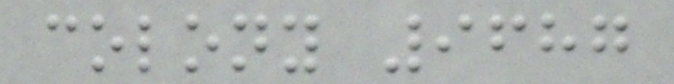colony 9687
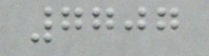7707
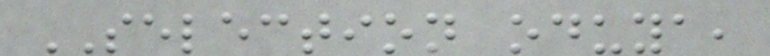SELECTION oduya,
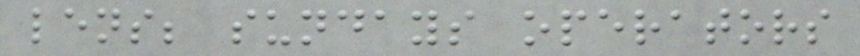lens; sundays operators
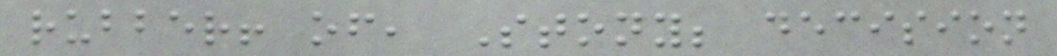rubber! of, Stony; decision
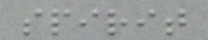spirit
